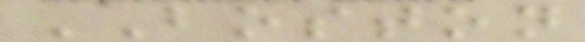BOSTON
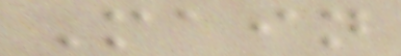Main
